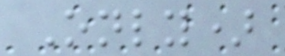Only)
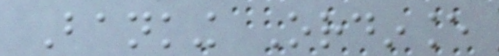Banking Ordinance
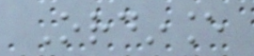Ordinance
